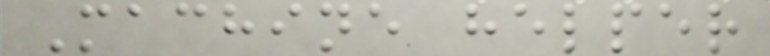Machine helper
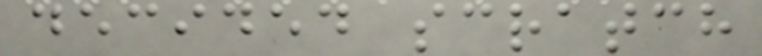decided scratch
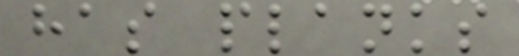has planks
